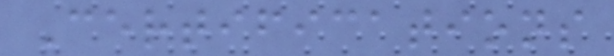Certifications
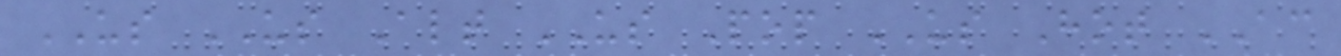US US Alt US Pop US Hot AC
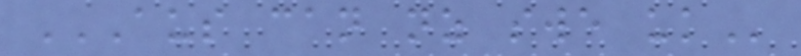AUS CAN NZ SWE UK
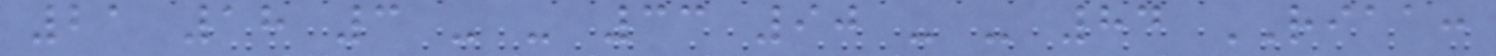21 18 3 - - 33 90 - - 84 RIAA:
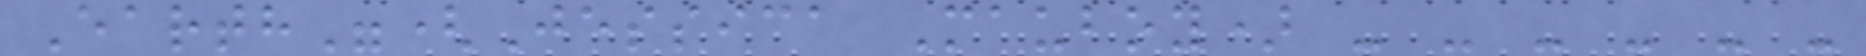Earth"(Jessica Mauboy) - - - - - -
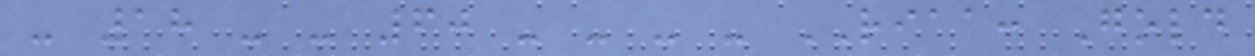- 18 - - 60 - - - - RIAA: Gold
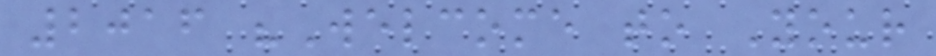2016 "Welcome to Your
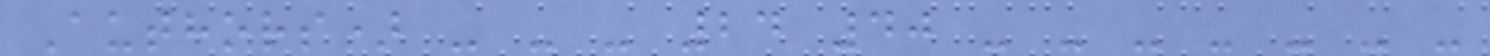Authors) - - - 24 40 - - - - - - -
